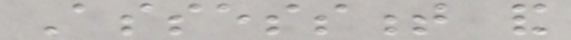Assessment and
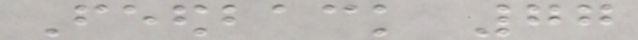Feedback 77
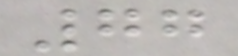77
